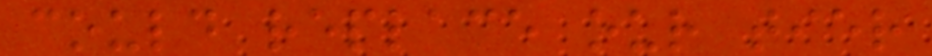could replace our tier
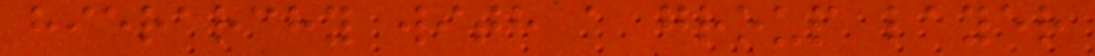hierarchy with a group layer
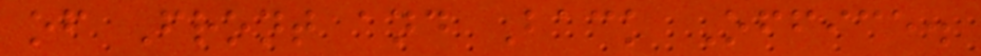of Front and Back Office.
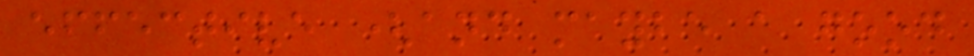effective (and maybe a good
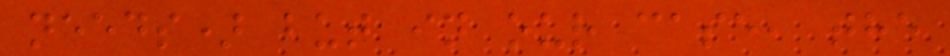needs) but in our case, the
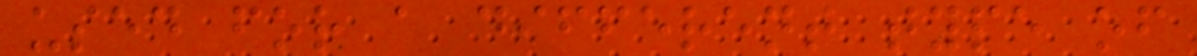used for a different type of
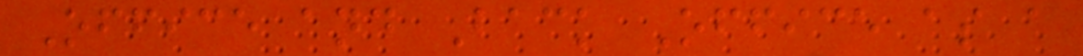Office and Back Office as a
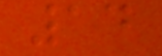14
